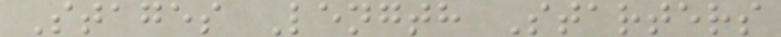Stages Length Starters
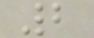2
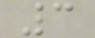3
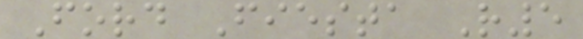Ford Fiesta R5
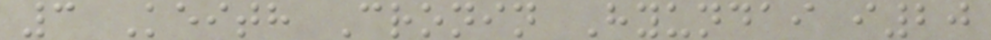3 Keith Cronin Hyundai i20
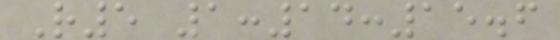R5 1:14:15.6
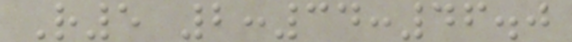R5 2:34:46.0
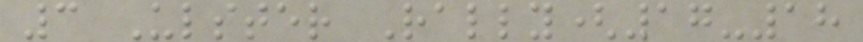3 Ulster Rally(17-18
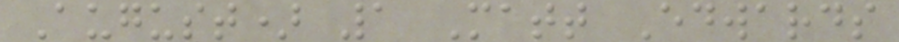August) 1 Matt Edwards
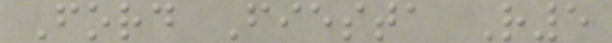Ford Fiesta R5
